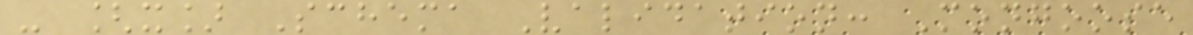- [x] Schema Validation: Mongoose
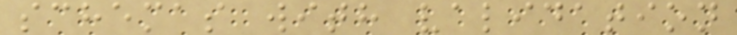schemas with validation
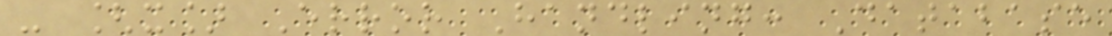- [x] Error Handling: Database
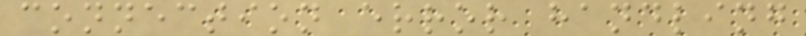connection error handling
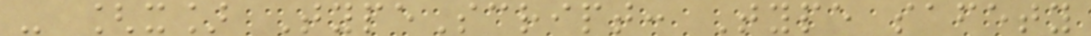- [x] TypeScript: Type safety
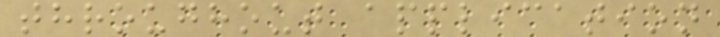throughout application
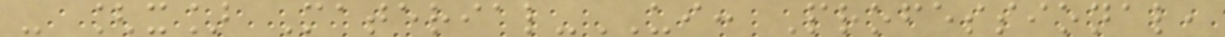- [x] Material-UI: Professional,
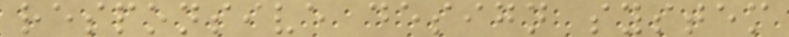responsive design system
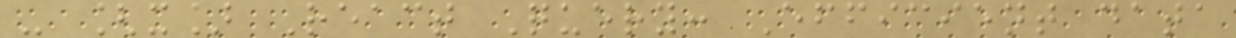- [x] React Query: Efficient data
